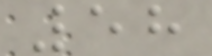58
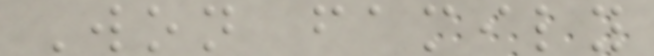Won family
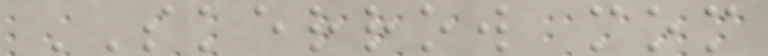SKERROW mom
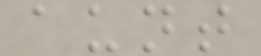aunt
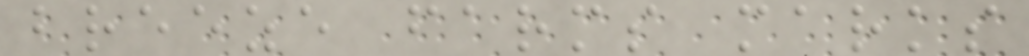breeze farms marks
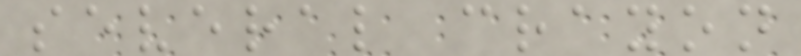several crayon
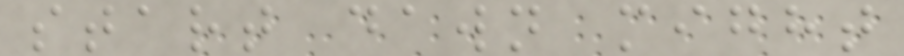start dawn might
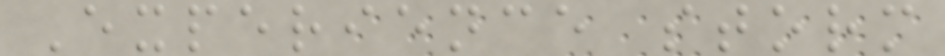Experience storm
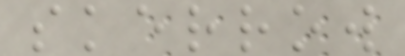skerrow
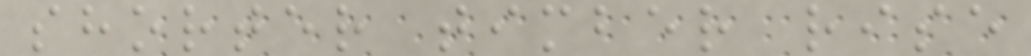shorter timber rise
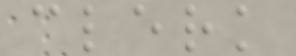clerk
